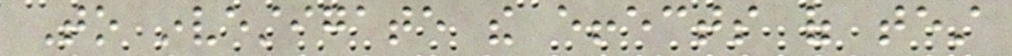To investigate the effects of test
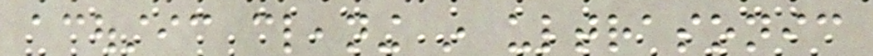acoustic cleaning in ultrasonic
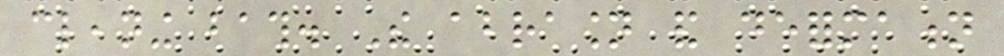cleaning bath. The abrasion and deformation
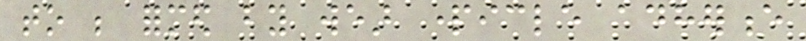to be formed by wear particle adherence
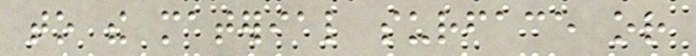to the material surface or
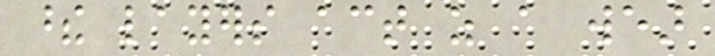these layers act as a wear
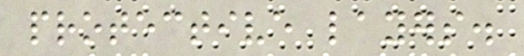protective layers.
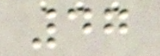47
